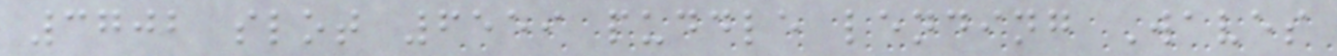3702 slot 6559 puddle lending Waves
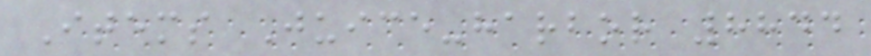Items Juice-harbor 8844
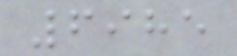6985
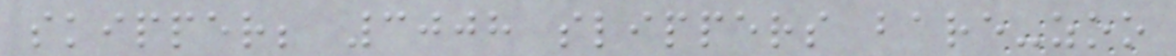skipper; 3008 slippers bare-zoo
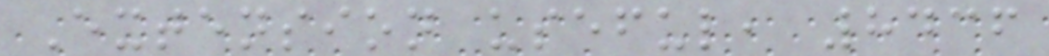Extension useful, 8436
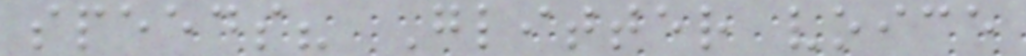speeds? Glitter voice
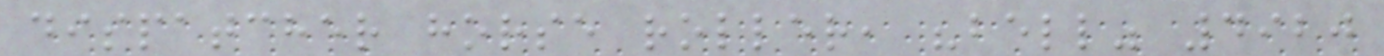dispatcher horse roller, "bell" 4920
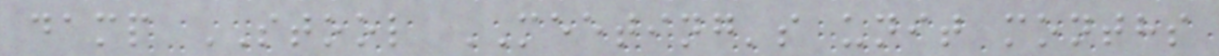damp STOOL MEETING's unit months
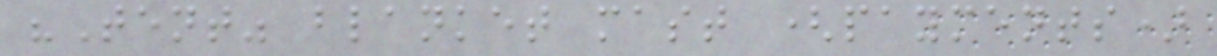"Tent" blanket mast (payments)
